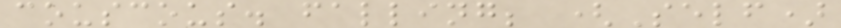couscous. falling; (Self)
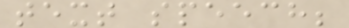text speech;
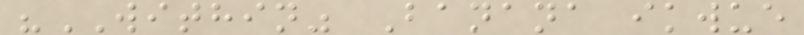"WITHIN" Banana ikwue
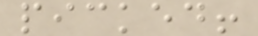picked!
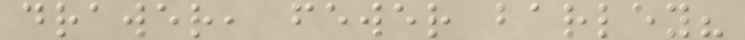drawer, fewer barley?
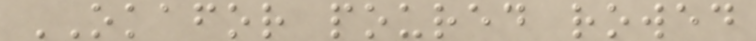OKAFOR poured rowed
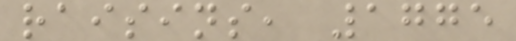raisins, 1775
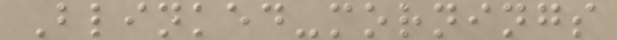Blinked-mornings
